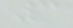3
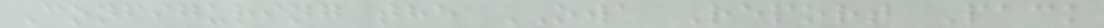Configuring the OWA Report Pack
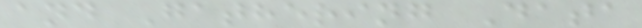and Gathering Data
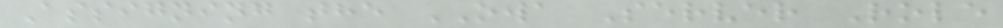Assigning the OWA Server Role
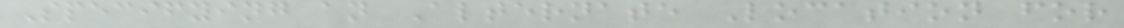Specifying an Alternate Location for
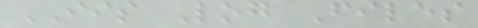IIS Log Files
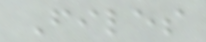Files
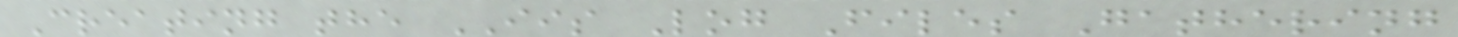Creating the IIS Log Files Gathering
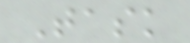Task
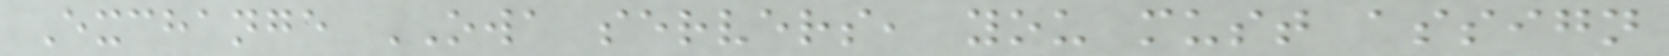Exchange OWA servers, you must assign
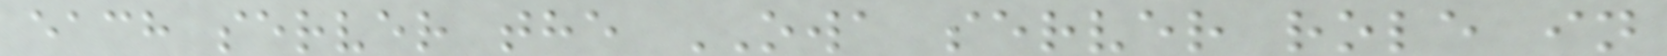each server the OWA server role in
